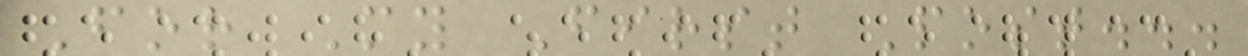For My First Post...
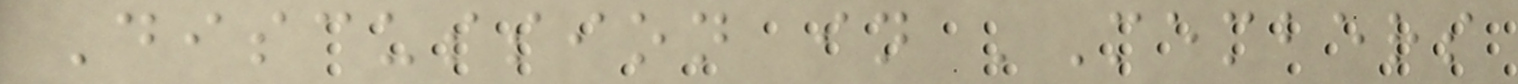Discussion in 'Members
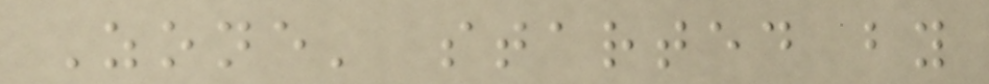Zone' started by
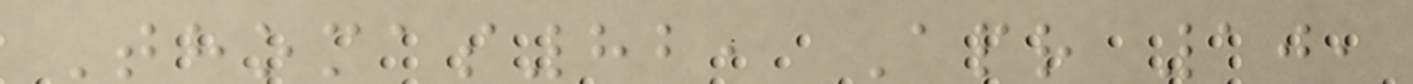Thomas82, Apr 10,
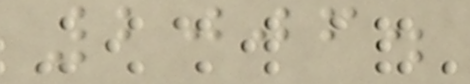2006.
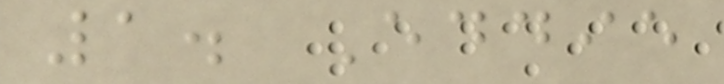1. Eddie
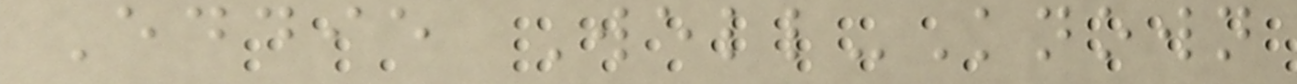Eddie Well-Known
